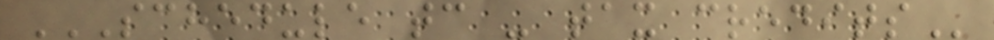SCHEDULE TC - TAX CREDITS
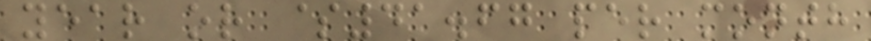year or $41.67 per month
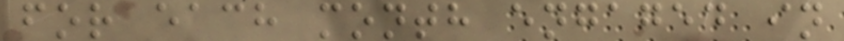for each month engaged in
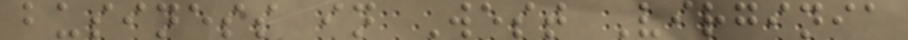business in West Virginia
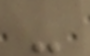-
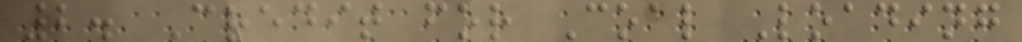2. Credit for Coal Loading
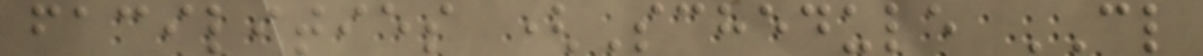facilities (Schedule CL
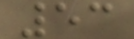53
